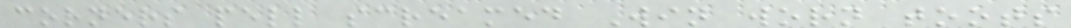corners pell screamed Win worn toots
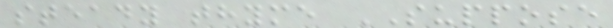steady thyme SUPPOSE
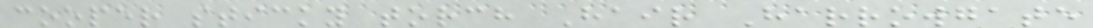cooper sticky torch Hair Harrowgate
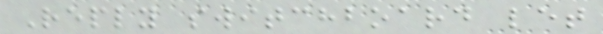Reply switchboard let
